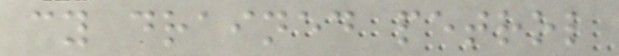cy drained petrol
